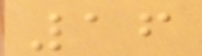16
